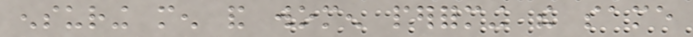ensuring men and women performing the same
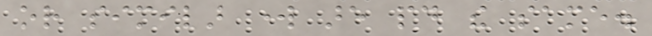or similar work are paid the same.
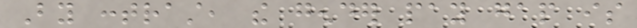By contrast, the gender pay gap is
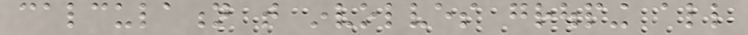calculation that involves grouping all
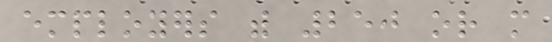employers with 250 or more
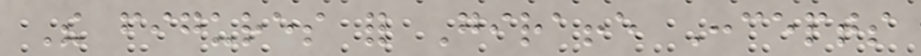The figures for Giraffe Concepts
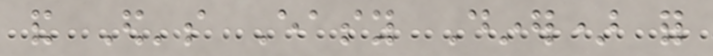and Ed's Easy Diner) for
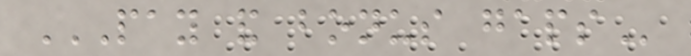PAY AND BONUS GAPS
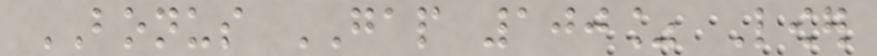BONUS GAP 100% Lower
